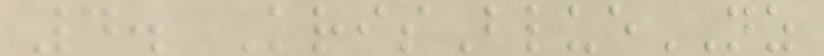4. KrisBlueNZ
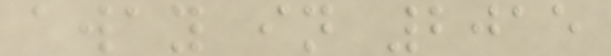away in 2015
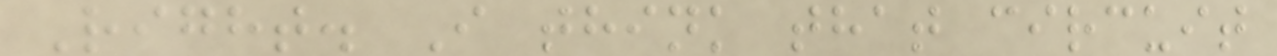Right. I think that circuit
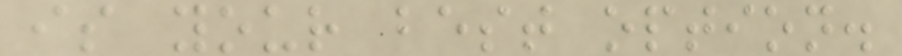is your best option.
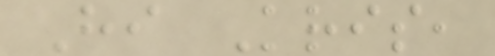Hi Kris,
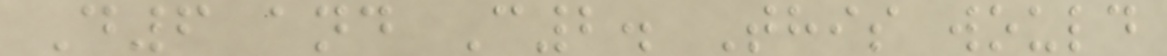D6 and C2. This would
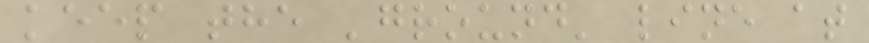keep the 'ground' line at
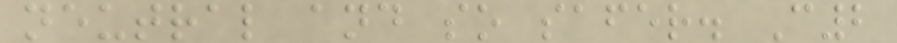neutral and so safer. C2
